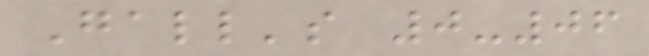Gall's 0-06
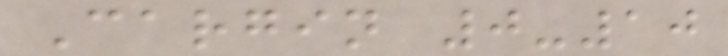Cargin 0-10
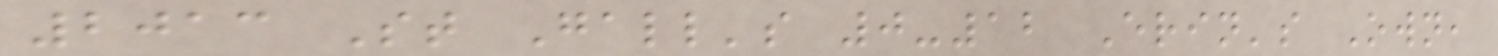2013 St Gall's 0-12 Erin's Own,
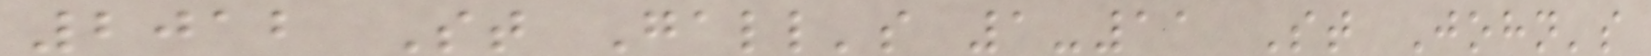2012 St Gall's 1-11 St John's
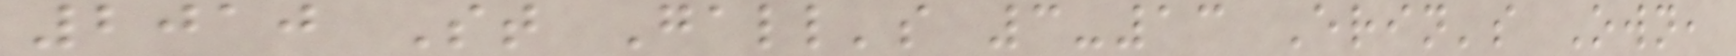2010 St Gall's 3-13 Erin's Own,
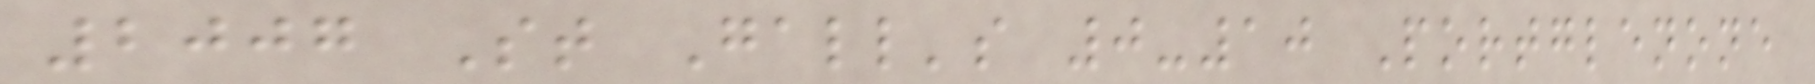2007 St Gall's 0-10 Portglenone
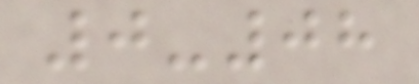0-08
